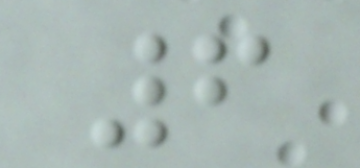6
